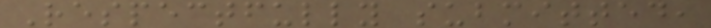Respectfully submitted,
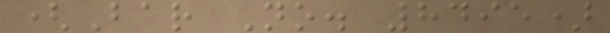(Bar No. 8495)
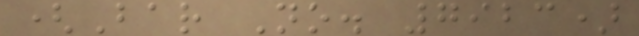(Bar No. 7923)
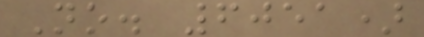No. 6051)
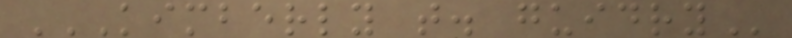KIMBERLY T. GUIDRY
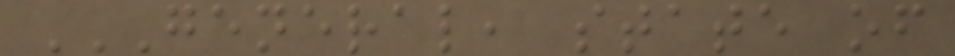GENERAL, STATE OF
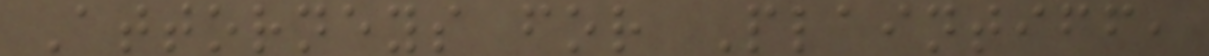Attorneys for Plaintiff,
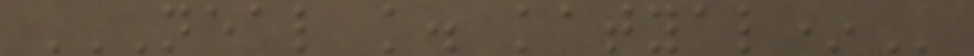NEAL K. KATYAL*
